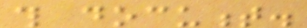this document.
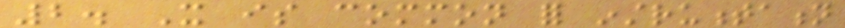2. It is common for instrumentation
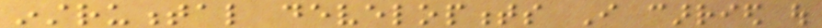instrumental developments I carried out
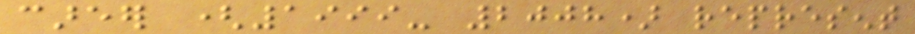career (1999- 2008) represent
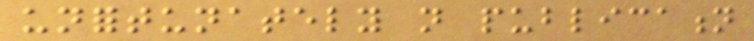unfortunately not publication
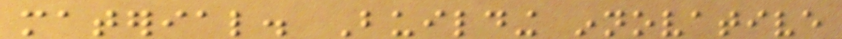material. Building innovative
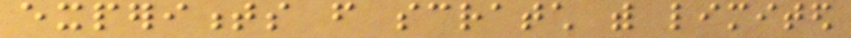experiments from scratch with limited
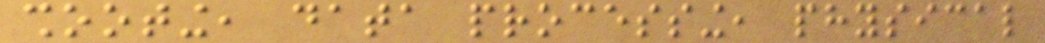shooting, data processing, physical
